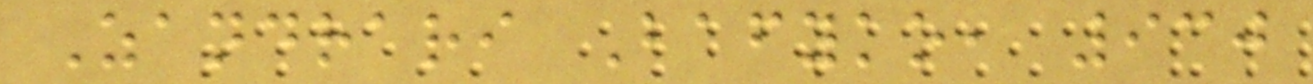Zandrari Bafyko, 930
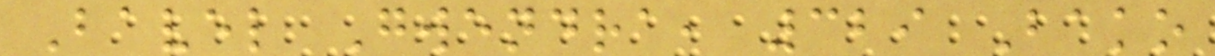Bavel Gwendra, 329 Bako
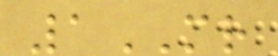1MR
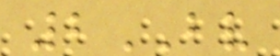2BV
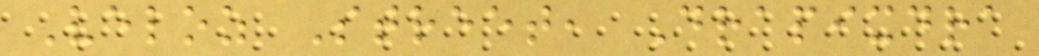Veloz Street, Drapixdra
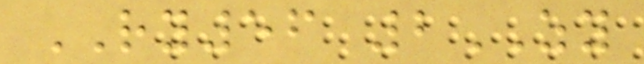RY56 2ZY
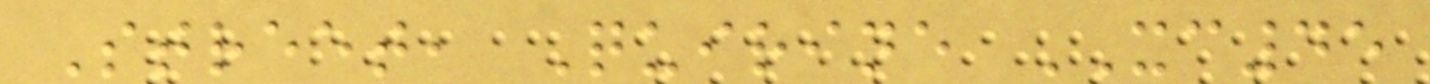Street, Quirine XC45
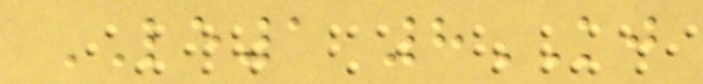LE1 8KJ
